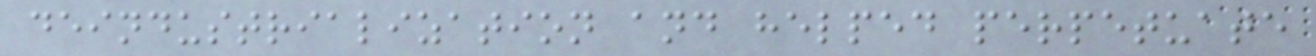deindustrialization and helped perpetuate
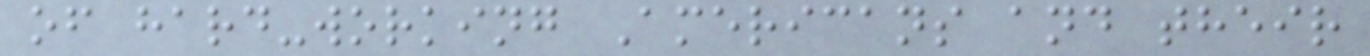of hard-working Americans and their
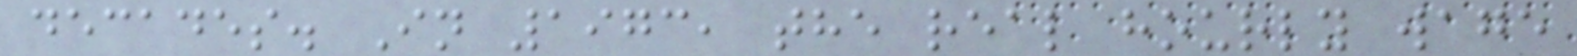decades. In 1973, the real hourly wage
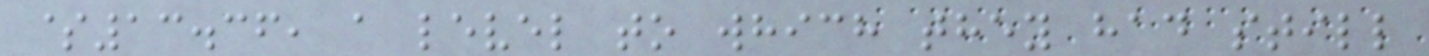$13.36, a level to which they had still
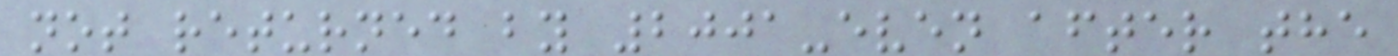not returned by 2001-even after the
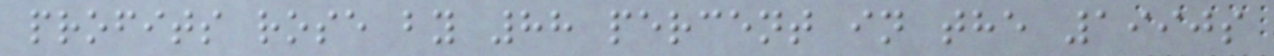profits rose by 88 percent in the 1990s
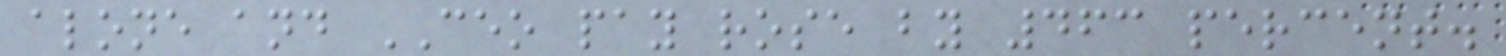alone and CEO pay rose by 463 percent.
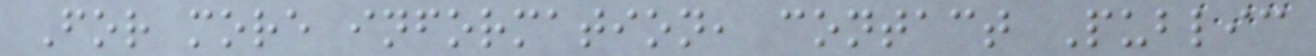For more information, contact Public
